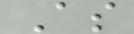As
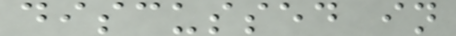discussed in
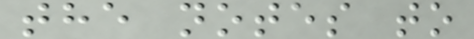the notes to
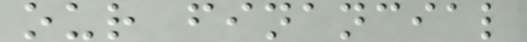our financial
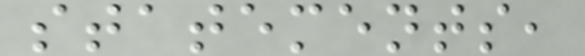statements,
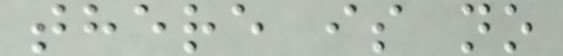there is no
